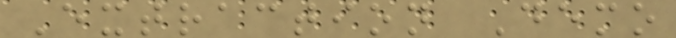Extraction Demo
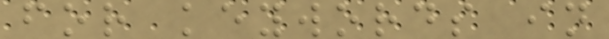for keywords in
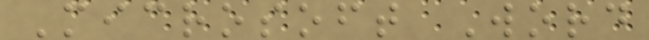Microsoft Word
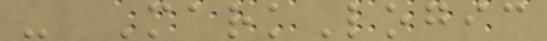- MarkLogic
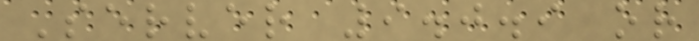Server 9.0.9 or
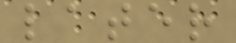later
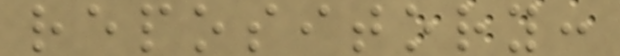repository:
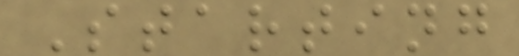Starting
